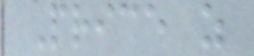Price as
